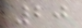20
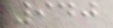940
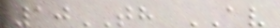10TH AV
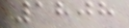1808
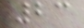23
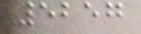5257
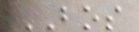BOS
